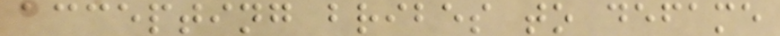accepting bribes to defame
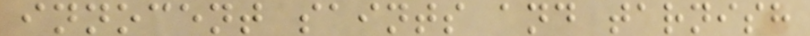innocent saints and tarnish
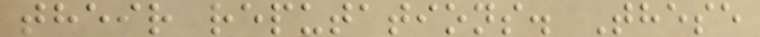their reputations. These
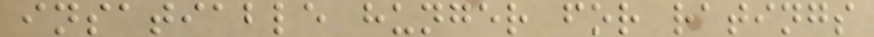insatiable hunger for ratings
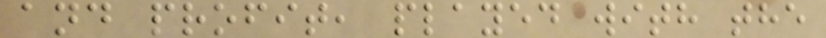and profit, played with the
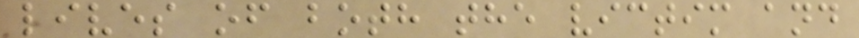lives of both the victim and
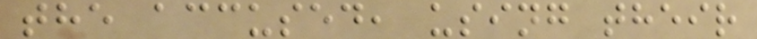the accused, using their
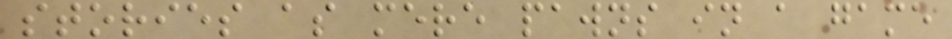stories as mere pawns in a game
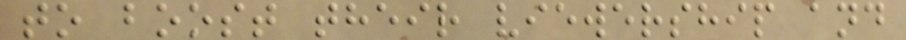to boost their viewership and
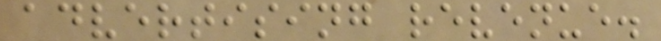advertising revenue.
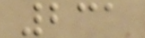231
